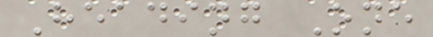Heading One
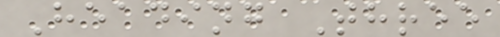Heading Three
